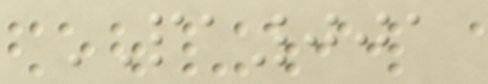PA001
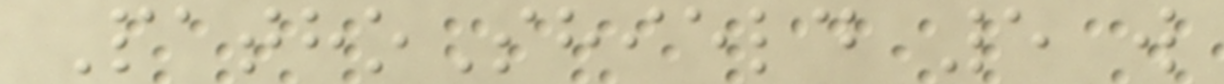PathoShield 5 w
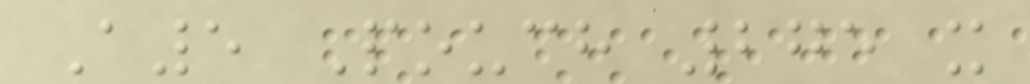A5 Pouch 275 x
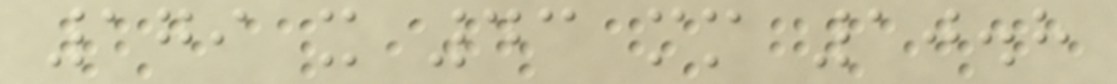179 x 43 mm 10.8
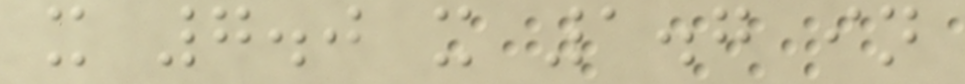x 7.0 x 1.7 in
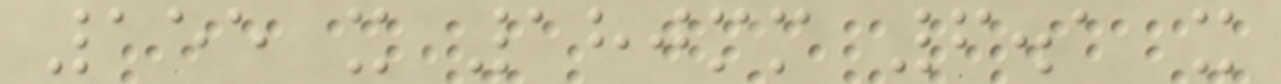155 x 180mm 6.1 x
